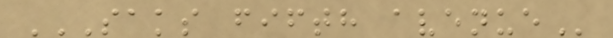SAKS FIFTH AVENUE
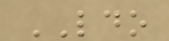LDO
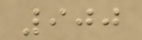900
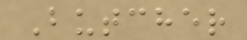Butcher
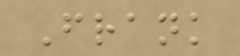Frank
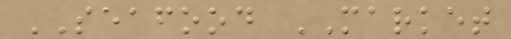SEAFOOD MARKET
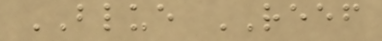BLUE REEF
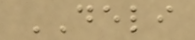DELI
